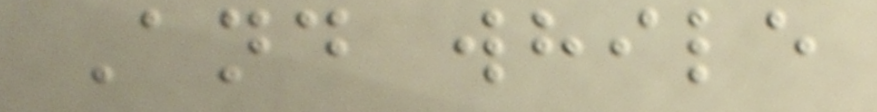And while
